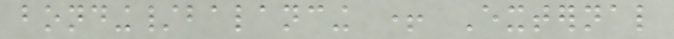bonding/balancing + External
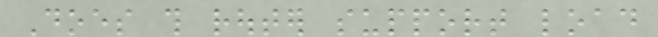Does this router support load
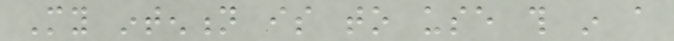My intention is to use this in a
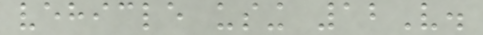vehicle using 12V.
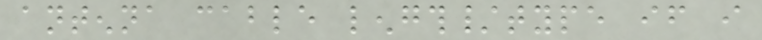antenna cable length/type if i
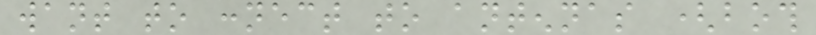want to connect to antennas (both
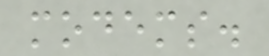modems.
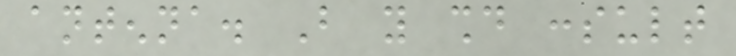antenna. But you should consult
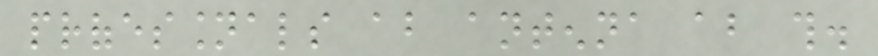professionals about antenna about this.
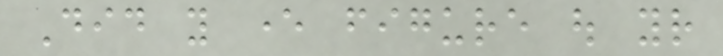Did you ever figure out your
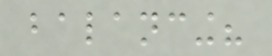balancing?
